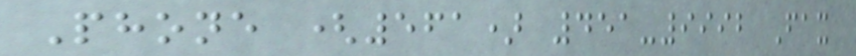Phone (561) 451-9992 Fax
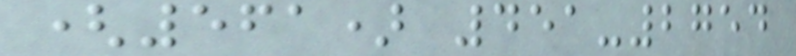(561) 451-2754
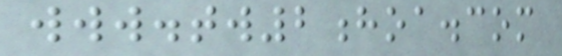www.tw2hoa.com
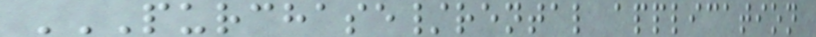PURCHASE/RENTAL APPLICATION
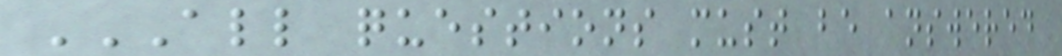ALL QUESTIONS MUST BE ANSWERED
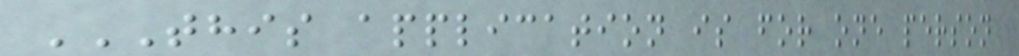THIS APPLICATION IS FOR ONE PERSON
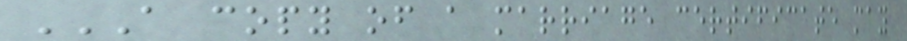A COPY OF A MARRIAGE CERTIFICATE MAY
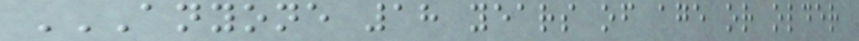ANYONE 18 YEARS OF AGE OR OLDER
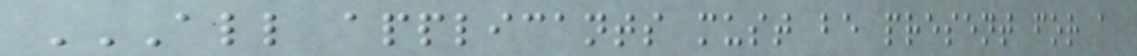ALL APPLICANTS MUST BE PRESENT FOR A
